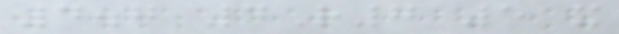4.7 4R7 5 x
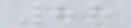88
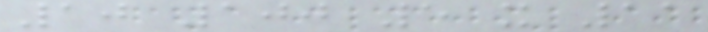10 100 5 x 11
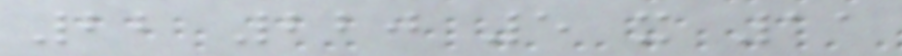22 220 5 x 11
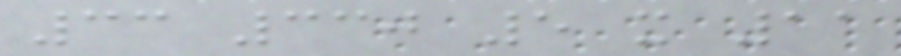33 330 5 x 11
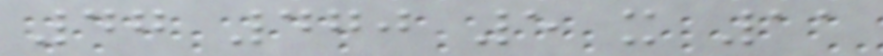47 470 5 x 11
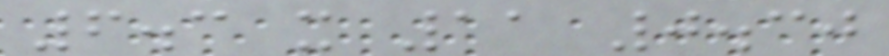6.3 x 11 0.30
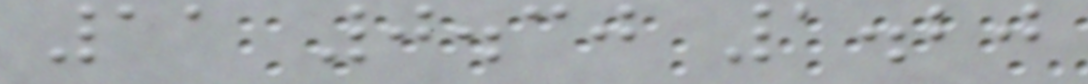11 0.30 1.20
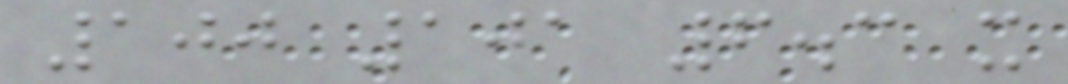100 101 6.3 x
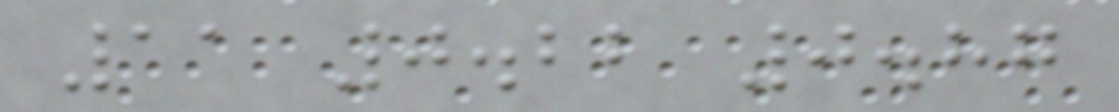11 0.22 0.87
